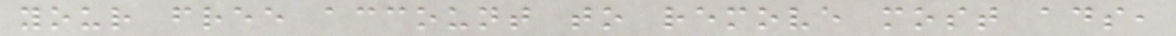your free account to remove most ads,
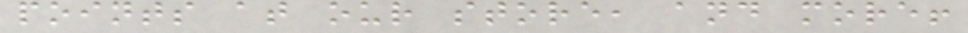points at our store, and more!
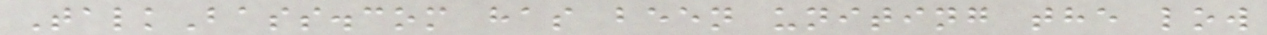TalkBass.com has been uniting the low
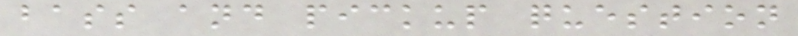bass and pickup question
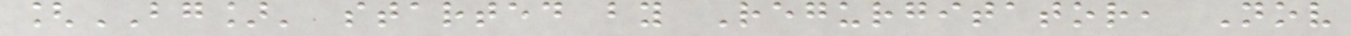[BG]' started by Regurgitator, Nov
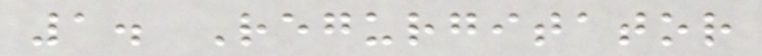1. Regurgitator
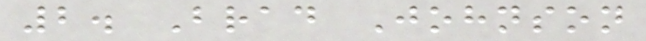2. Brad Johnson
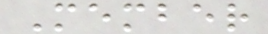Member
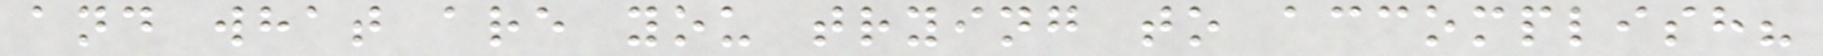and what are you trying to accomplish?
